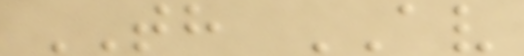TH AV
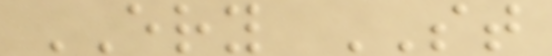ERY ST
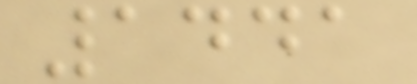1441
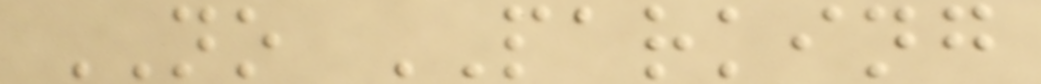NO PARKING
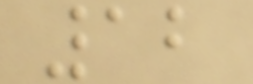12
